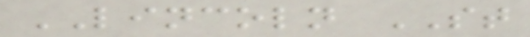LINCOLN ST
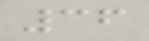36
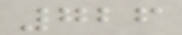726
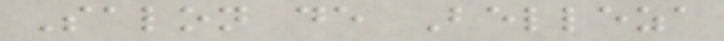Salon de Belleza
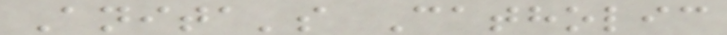Anita's Catholic
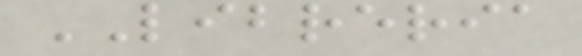LIBRERIA
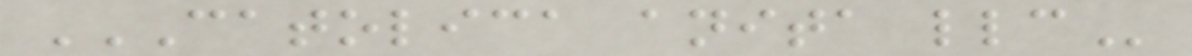CATOLICA ANITA LLC
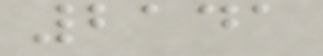2141
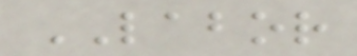LABOR
